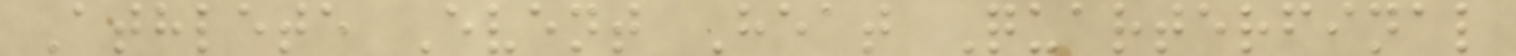Athlete Event Heat Quarterfinal
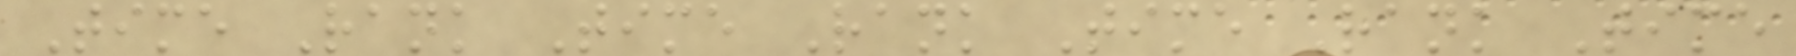Time Rank Time Rank Time Rank Time
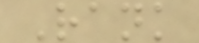Rank
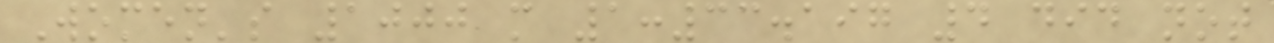Women's 1000 m 1:33.197 4 did not
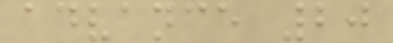advance 20
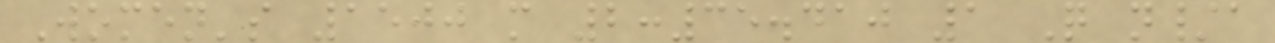Women's 1500 m 2:35.410 1 Q n/a
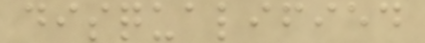disqualified
